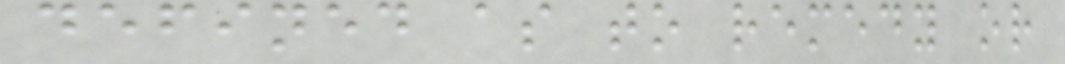defined as to remedy or
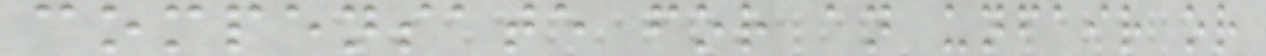compensate for an unfair or
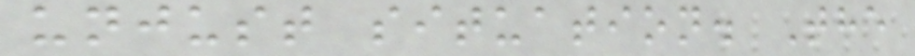unjust situation. The
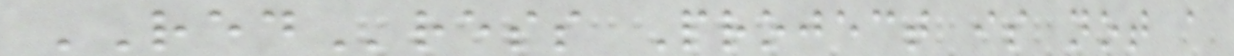REDress Project is not a
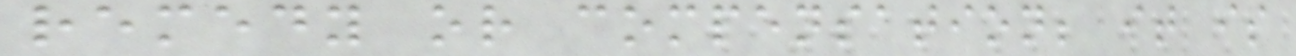remedy or compensation; it is
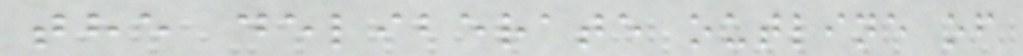the deliberate outline of
